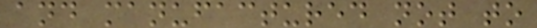and manufactured not to
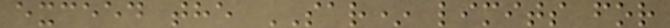exceed the SAR* limits for
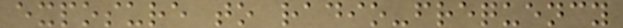exposure to radio-frequency
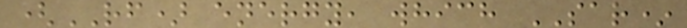(RF) energy, which SAR*
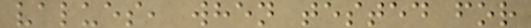values, when tested for
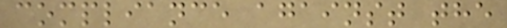compliance against the
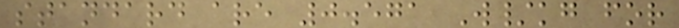standard are 0.571 W/kg for
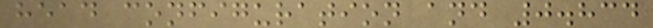head configuration and 0.834
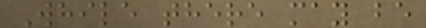While there may be
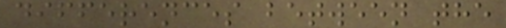differences between the
